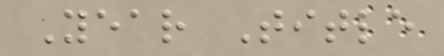Year Title
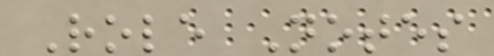Role Notes
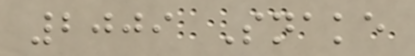2009 Snake
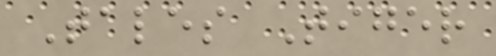Tales Tiger
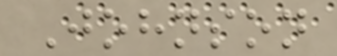Johnson
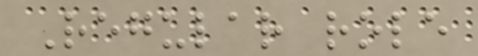Regular role
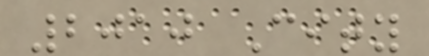2010 City
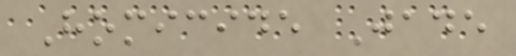Homicide Jade
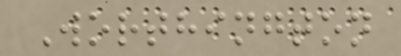Worthington
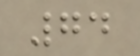74
